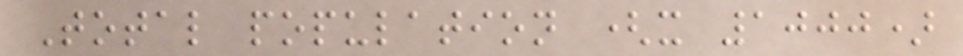Total population (x 1000)
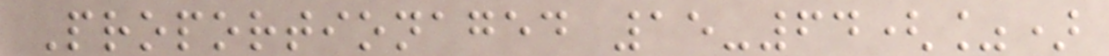Proportionaged 15-64(%)
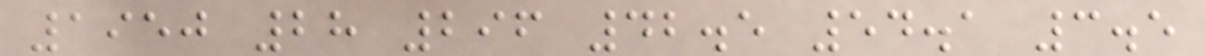1950 28 296 42.5 54.1 3.5
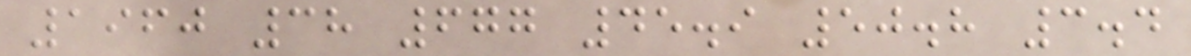1960 38 677 45.9 50.8 3.4
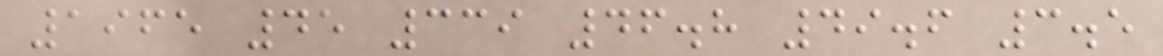1965 45 339 46.8 49.6 3.5
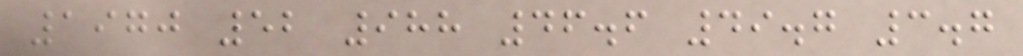1970 52 988 46.6 49.7 3.7
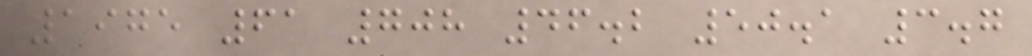1975 61 708 46.2 50.1 3.7
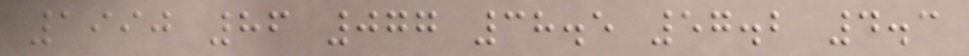1990 86 077 38.5 57.2 4.3
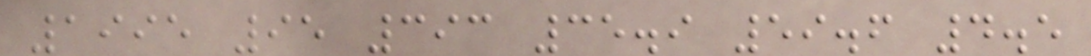1995 95 393 35.9 59.6 4.5
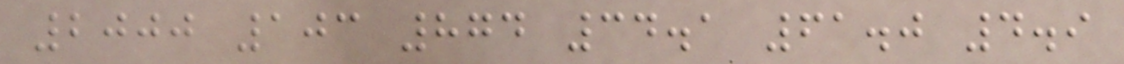2000 103 874 34.1 61.0 4.9
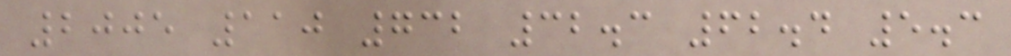2005 110 732 32.3 62.4 5.3
